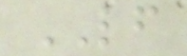LF
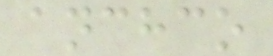anchco
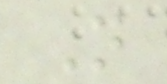N
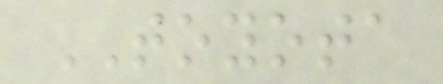TOYOTA
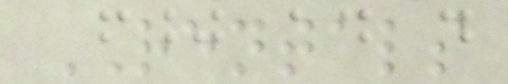RENTALS
